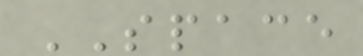SPACE
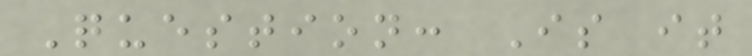Question: Is it
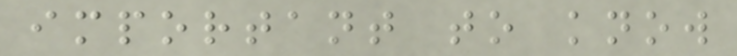important to know
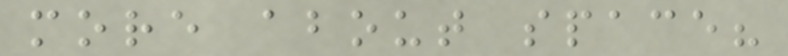more about space?
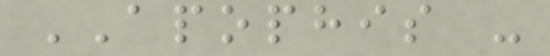APOPHIS -
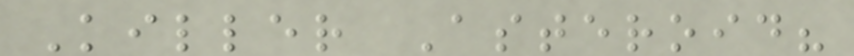Killer Asteroid?
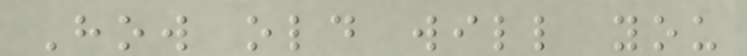How old will you
